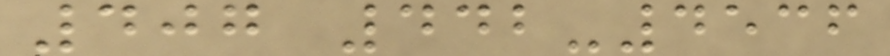407 442-4536
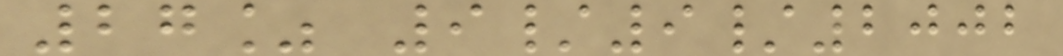27% 9/9/2002
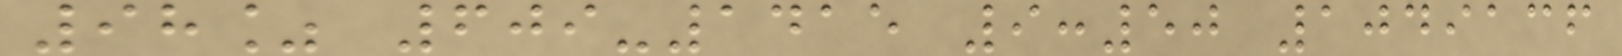98% 609-1415 9:50 1049136
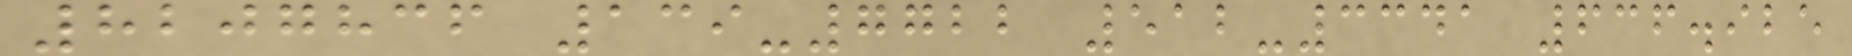8207836 139-7722 512-3341 636.925
